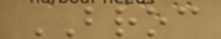BROC
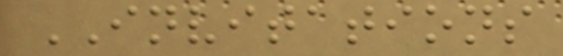INVITATIONS
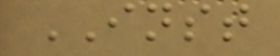INST
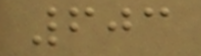603
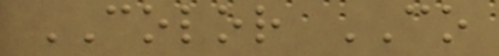COLOR CO
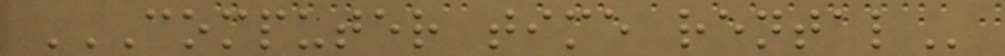COMPUTER TIME RENTAL
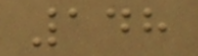148
